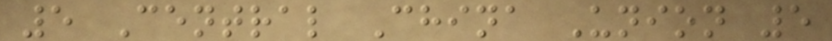5 Central China Union 5
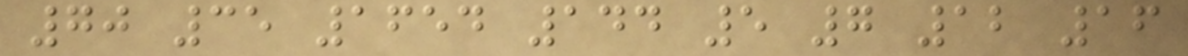70 35 1654 144 5 7 12 16
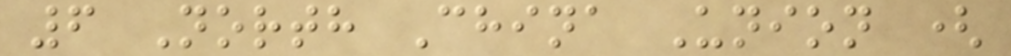6 North China Union (
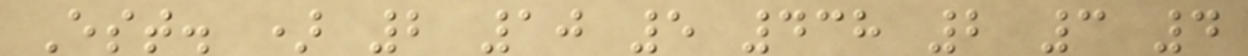Est. ) 2 10 5 438 2 3 4
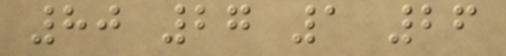80 27 1 26
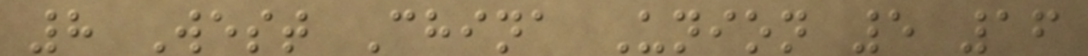8 West China Union 5 16
